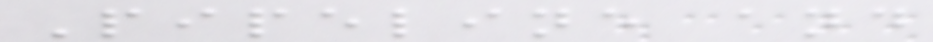Pipeline and
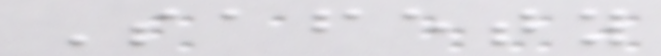Safety
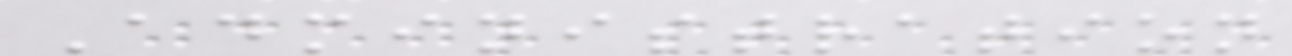Administration
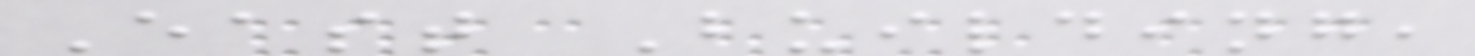East Building,
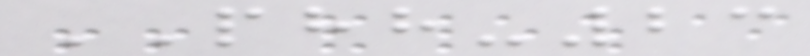PHH-23
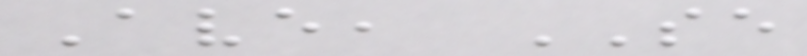Ave, SE
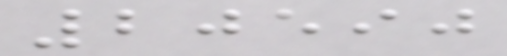20590
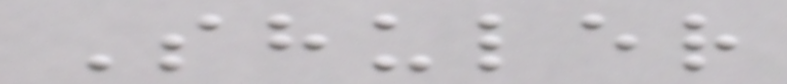Shuler
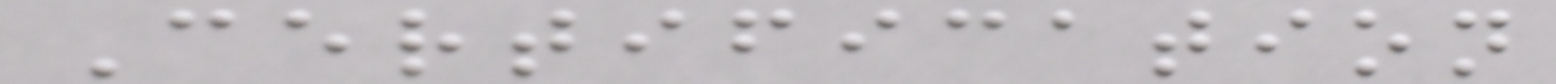Certification
